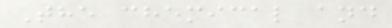The chemical and
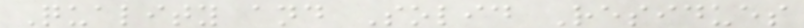Quality and Solid Residues
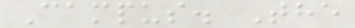Campus. The
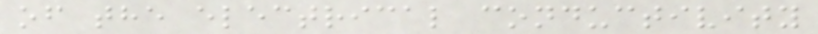of the electrical conductivity
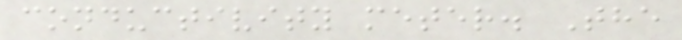conductivity meter. The
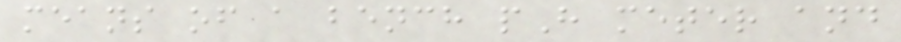means of a bench pH meter and
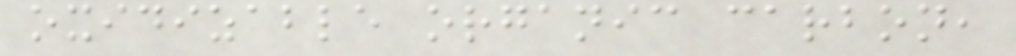oxidizable organic carbon,
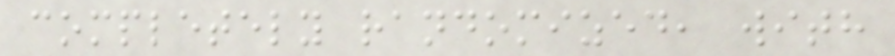completely randomized, with
